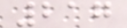217
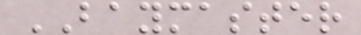BAYMASTER
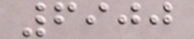6900
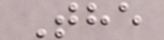The
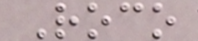Roco
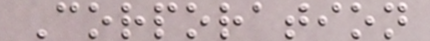Corporation
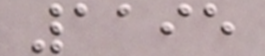1195
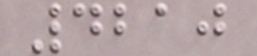4210
